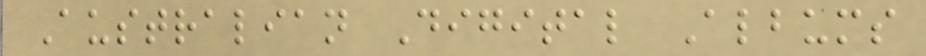Australian Digital Albums
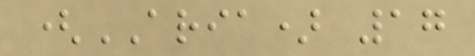(ARIA) 17
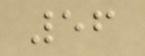56
